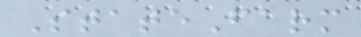StateFarm
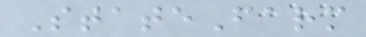StateFarm
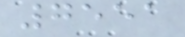7551
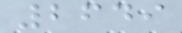2649
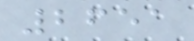2651
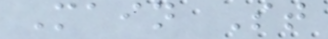Main St
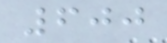600
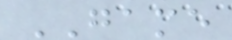GAME
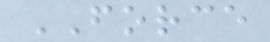FORCE
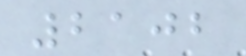2102
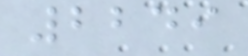2249
